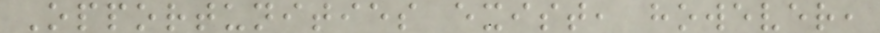Opportunities exist, however,
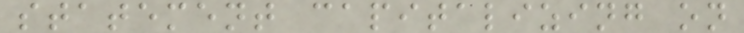statement capitalizing on
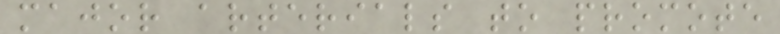major arterials to promote
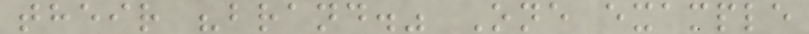their "brand." One example
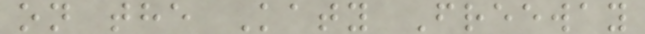on the Katy Freeway
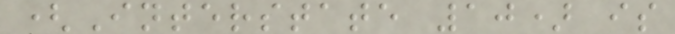(Interstate 10) is
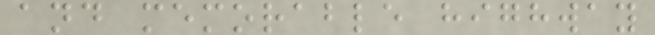and memorable highway
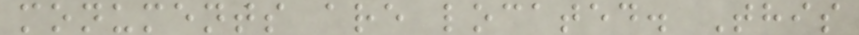monuments are located. This
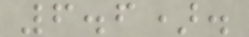6.6).
